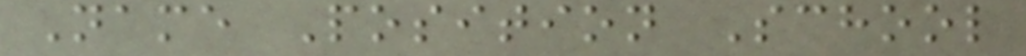Name Position School
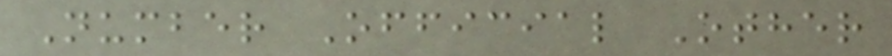Number Official Other
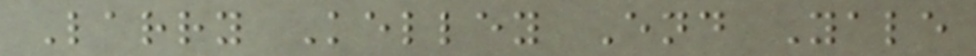Larry Kelley End Yale
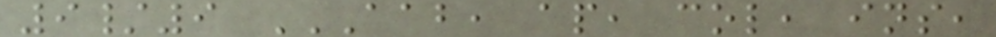9/9 AAB, AP, COL, INS,
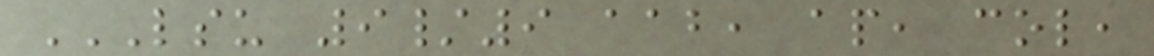LSU 9/9 AAB, AP, COL,
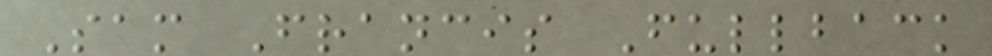Sam Francis Fullback
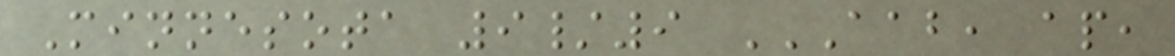Minnesota 9/9 AAB, AP,
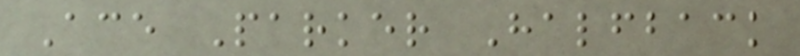Ace Parker Halfback
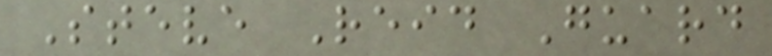Steve Reid Guard
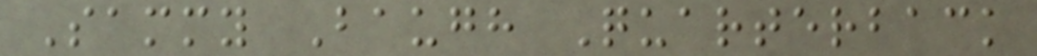Sammy Baugh Quarterback
